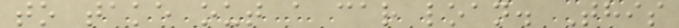to take out a car loan. This
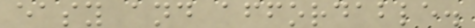easy and affordable.
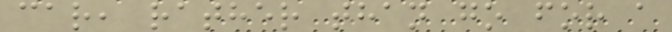car, rather than go for a
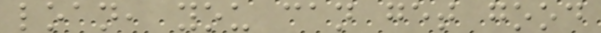loan, you can get good
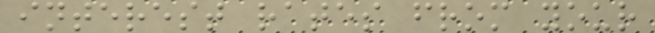interest rates from your
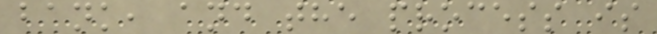bank, and the process is
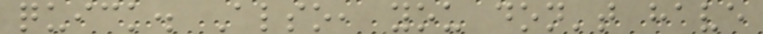quick. Also, you don't have
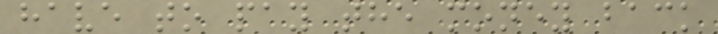have to pay the money back
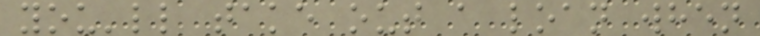you'll take out a loan when
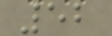52
